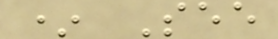* See
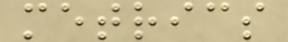metrics
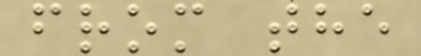from the
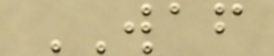WAF
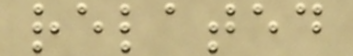related
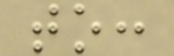to:
